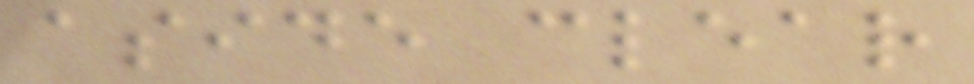aside clear
